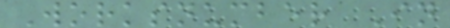Worksnumber In
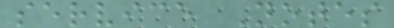service Notes
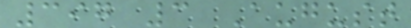397 3 August
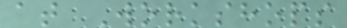at Workshops
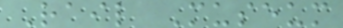Rail Museum
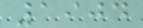1904
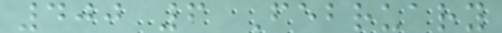400 6 February
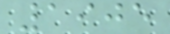1905
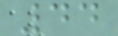44
